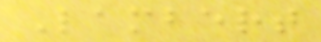Lambert
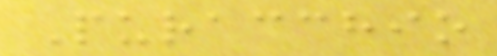Puracchio
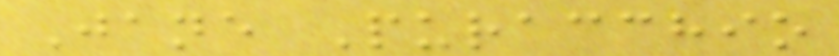Jane Puracchio
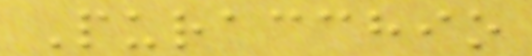Puracchio
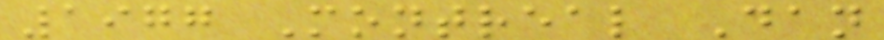1977 Montreal Dan
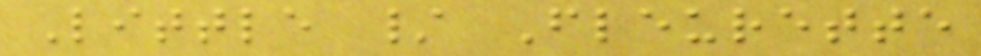Little / Fleurette
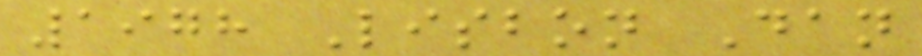1978 Lisbon Dan
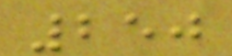250
